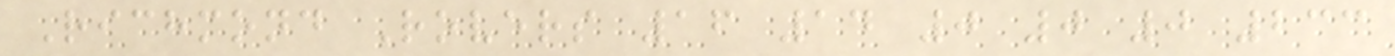Richmond Rovers 16 14 0 0 0 233
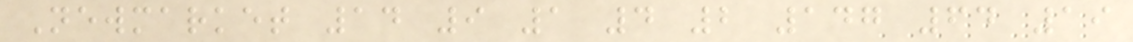Newmarket 14 9 1 4 2 147 64 19
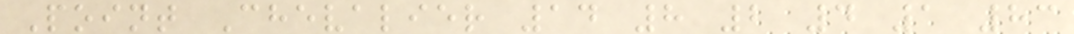Point Chevalier 14 8 2 4 1 83
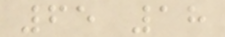65 18
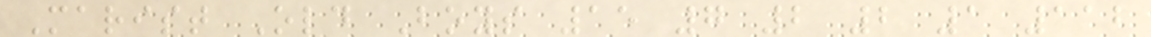Marist Old Boys 15 7 2 2 1 112
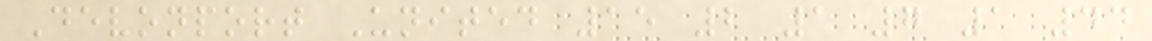Devonport United 15 2 1 7 1 44
